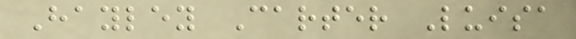Hayley Carter Luisa
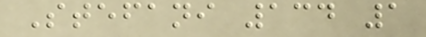Stefani 134 1
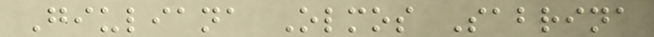Giuliana Olmos Sabrina
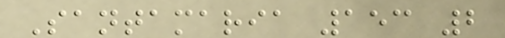Santamaria 153 2
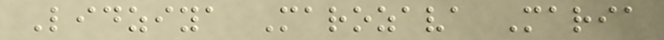Lidziya Marozava Maria
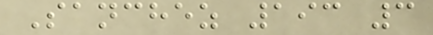Sanchez 193 3
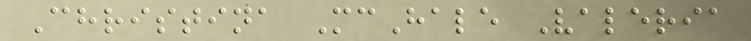Christina McHale Valeria
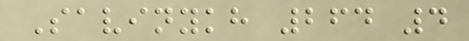Savinykh 264 4
